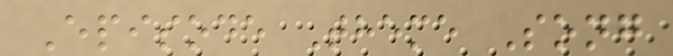Episode Theme Song
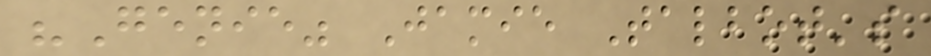"Genie" Jamie Talbot's
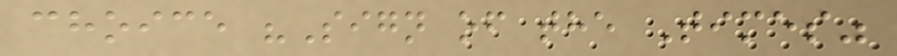choice "Sign of the Times"
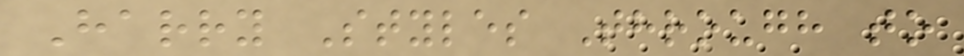Harry Styles Through to
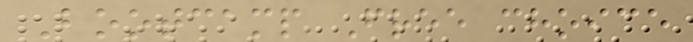Bootcamp Free choice
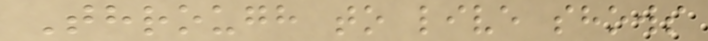Through to live shows
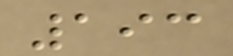193
